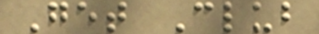Get Club
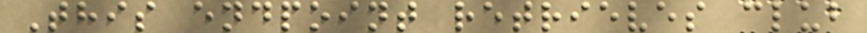This endpoint retrieves club
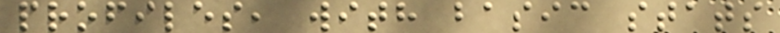profiles, with basic stats
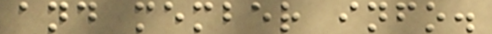and member info.
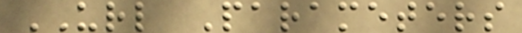URL Parameters
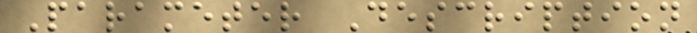Parameter Description
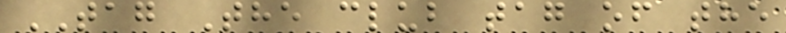TAG The club tag of the
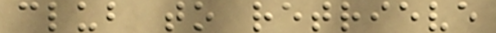club to retrieve
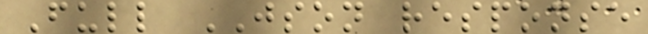Full JSON response
